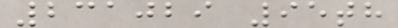231029 95th
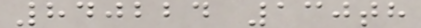840224 130th
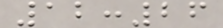12:26
